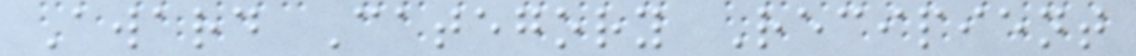Award Category Recipient
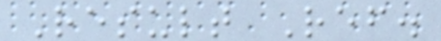Result Ref.
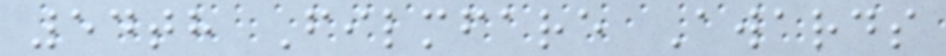54th Filmfare Awards
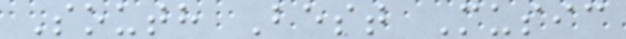South Best Music
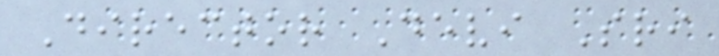Director Devi Sri
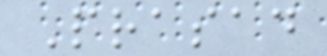Prasad
